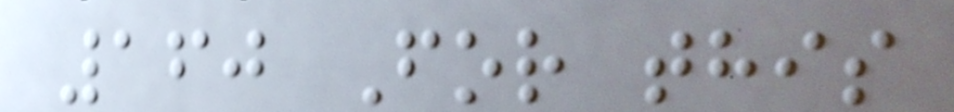160 For this
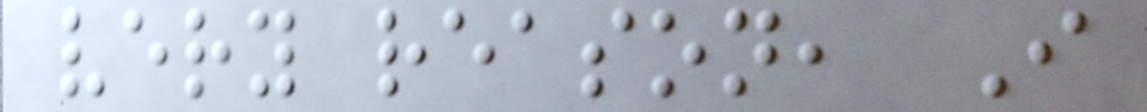very reason, I
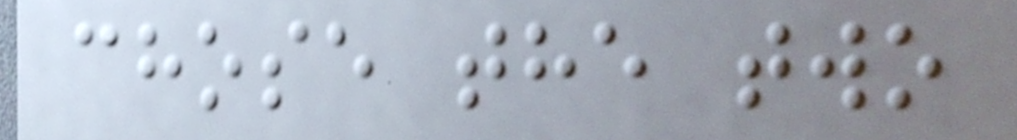chose the two
